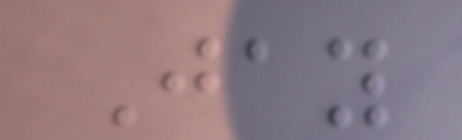Jay
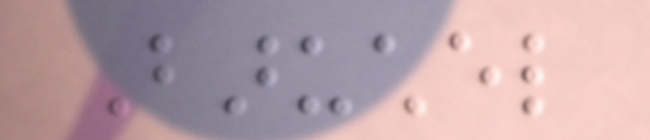Baruchel
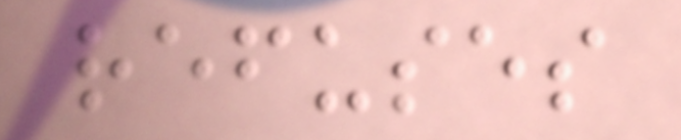refuses
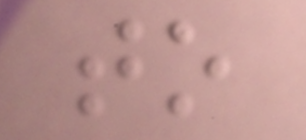to
